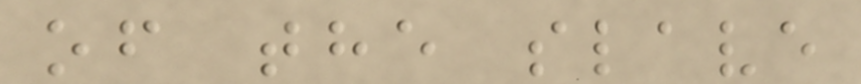of the slave
